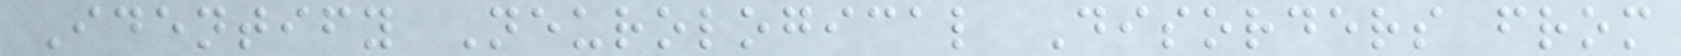Identify Neurological Disorders from
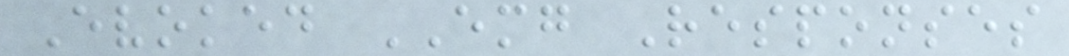Evoked EMG Responses
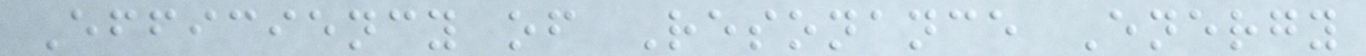Efficiency of Resonance Energy
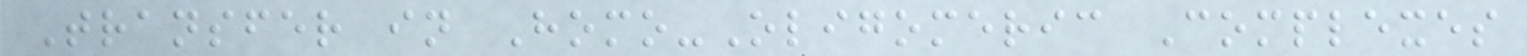Transfer in Homo-Oligomeric Complexes
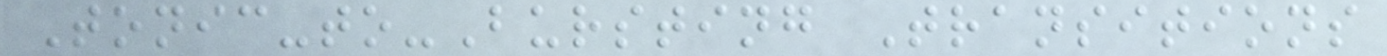Tonic-to-Bursting Transitions
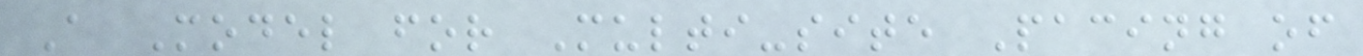A Model for Multi-site Pacing of
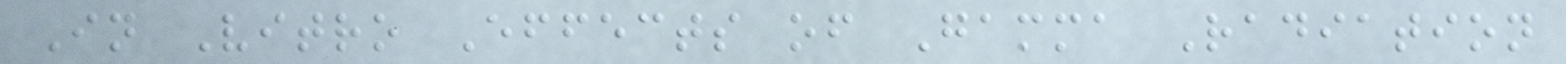In Vitro Effects of Gamma Radiation
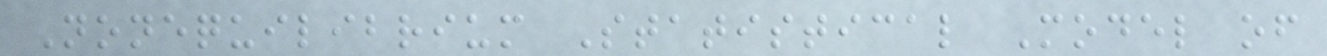Nonequilibrium Statistical Model of
